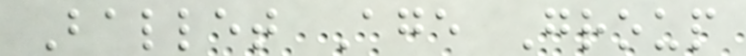Ballet Age Group
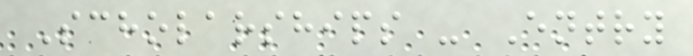Scholarships - Entry
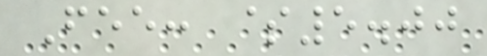Fee: $5.00
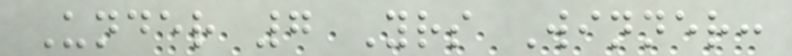Under 7 Yrs Winner:
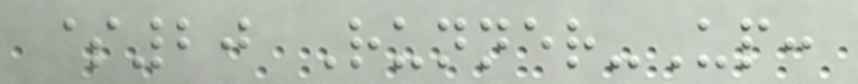$20 Runner-Up:
